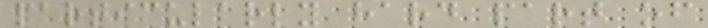particularly hard part of
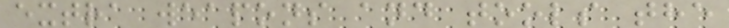extra weapons and tools the
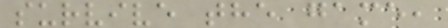survive the game,
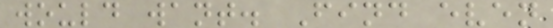would want. Find even
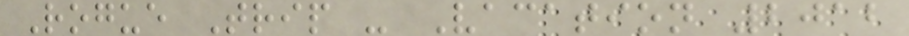Rogue Trip - Vacation 2012
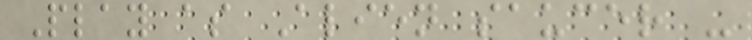Play as Alien saucer -
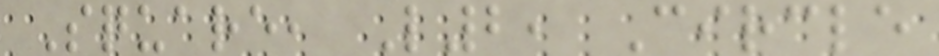Square, L2, Circle
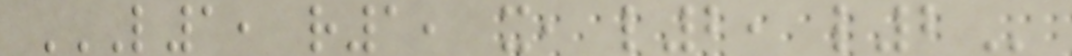L1, R1, X, L2, L2
